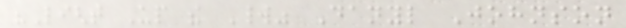"Light Up the World" Danyl Johnson
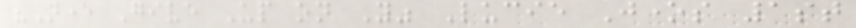"Never Give Up on You" Lucie Jones 1st
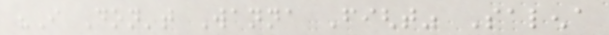"I Don't Wanna Fight" Salena
